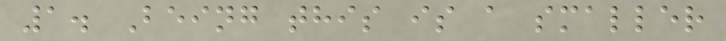1. Being this is a smaller
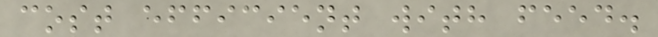cost efficient with feed.
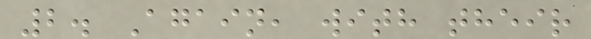2. Again, with their
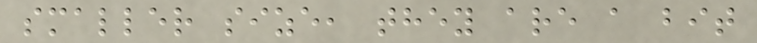smaller size, they are a bit
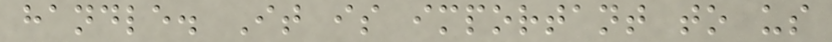handle. It is important to us
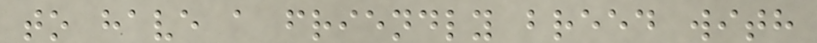to have a friendly breed with
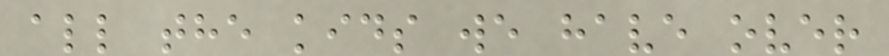all the kids we have over
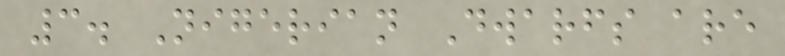3. Nigerian Dwarfs are
